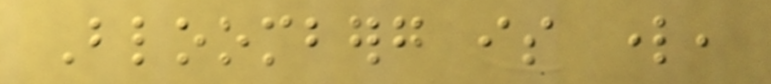Bloomberg is lord,
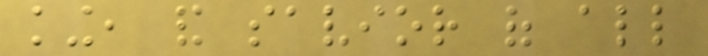king, and savior of all
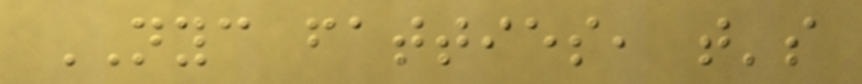NYC fatties, that's
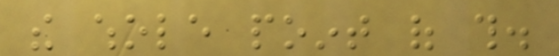the whole point of this.
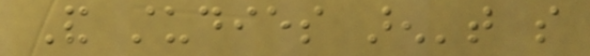And studies aren't so
